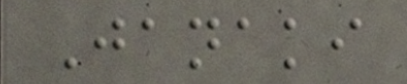Janaki
